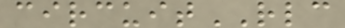circuitRLC
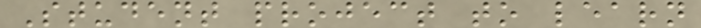Student project to learn
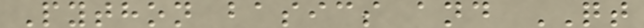Python basics and QT
